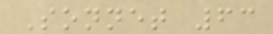Sonnet 63
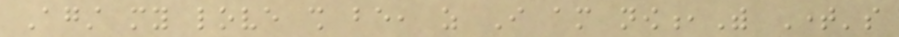Against my love shall be, as I am now,With Time's
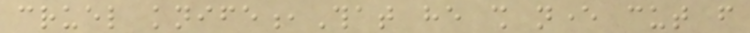cruel knife,That he shall never cut from
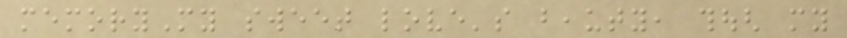memoryMy sweet love's beauty, though my
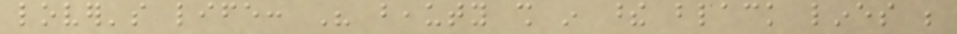lover's life: His beauty shall in these black lines be
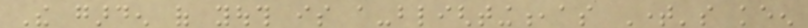The garden of youth is a-blighting,as Time's keen
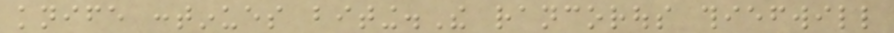knife continues biting.The rancorous thiefwill
